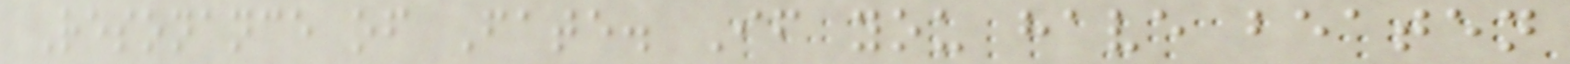Resonance of Fate. If you have beaten
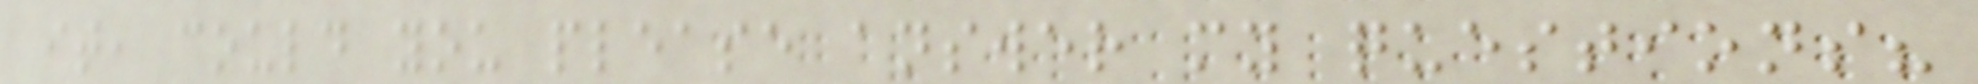it, could you please answer my questions?
